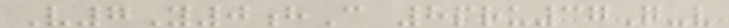V7Y0hC 8pru37Q-v
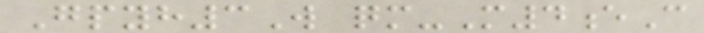Gpyh3W qm-M4eC
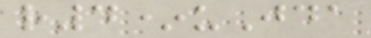r4*uJda
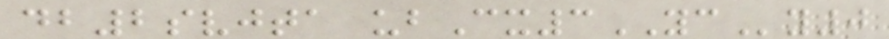db2svjta ubCx3YCy0
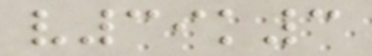v39k3
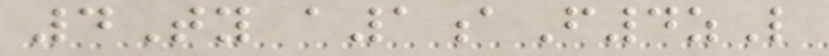4Ty a1aF4zL
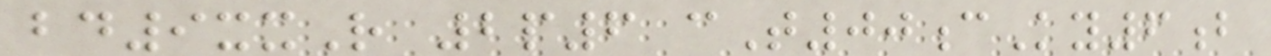bd9xxR 2p6 cT00cKy6b
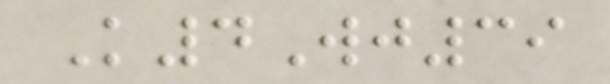K4Wj39
